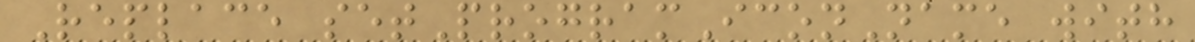Replace setProgramIconName with
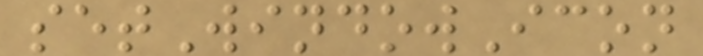setWindowIcon
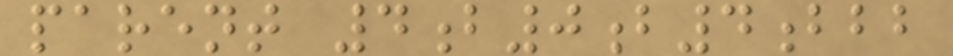parent 4b0b4bbb
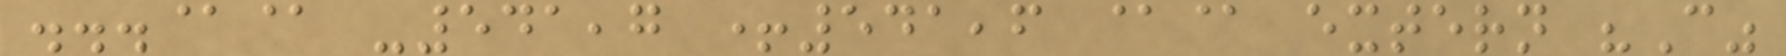...@@ -541,7 +541,6 @@ extern "C"
